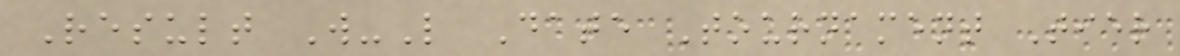Result W-L Date Tournament Tier
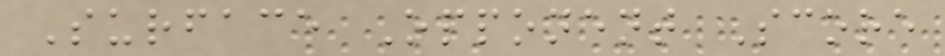Surface Opponent Score
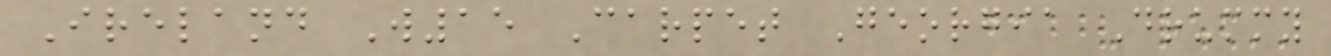Ireland W15 Carpet Georgia Drummy
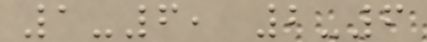1-6, 2-6
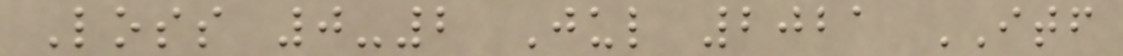Loss 0-2 Jul 2021 ITF
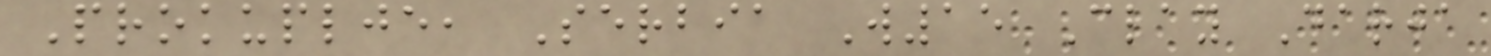Prokuplje, Serbia W15 Clay Darja
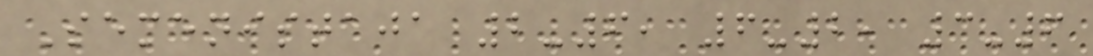Semenistaja 2-6, 6-2, 3-6
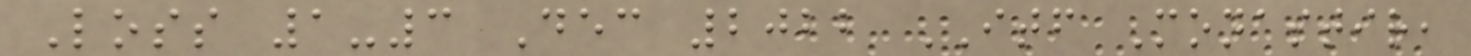Loss 1-3 Dec 2022 ITF Monastir,
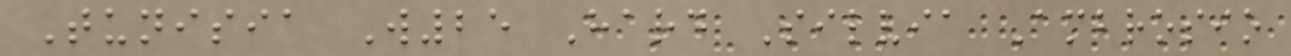Tunisia W25 Hard Silvia Ambrosio
